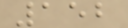152
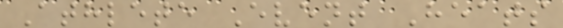Athlete Event Heats
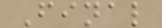Final
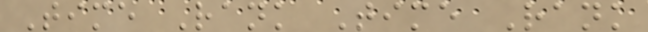Time Rank Time Rank
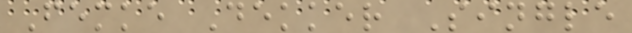Femke Dekker Single
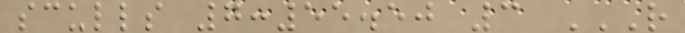sculls 7:55.50 3 R
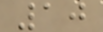10
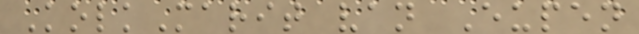KolkMarit van Eupen
